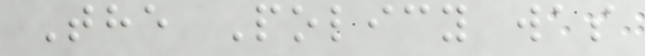The Policy was
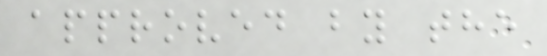approved by the
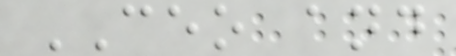CEO and
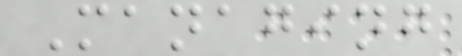Managing
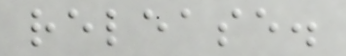release.
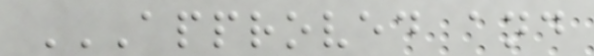APPROVED AND
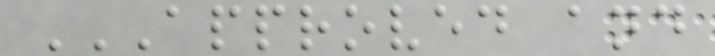APPROVED AND
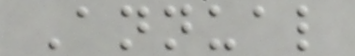Annual
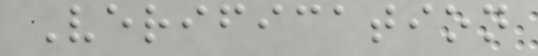Verification
